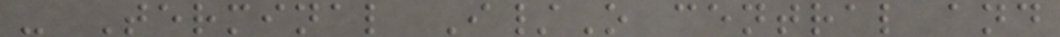- Terminal I/O central and
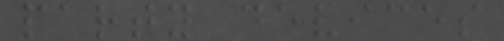party devices
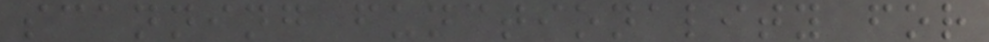scanning functionality for
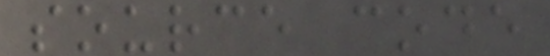source code
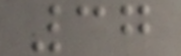37
